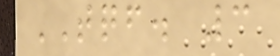TQF. 3
